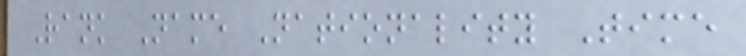Rank Name Nationality Time
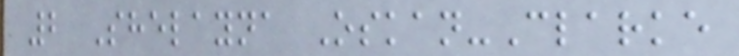2 Shelayna Oskan-Clarke
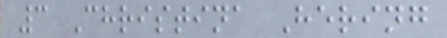3 Christina Hering
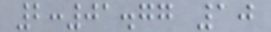2:01.77 10
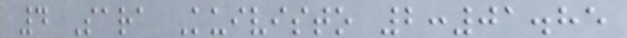4 Sara Kuivisto 2:01.85
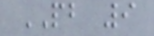PB 9
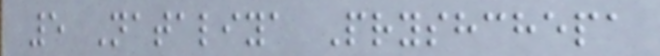5 Nataliya Pryshchepa
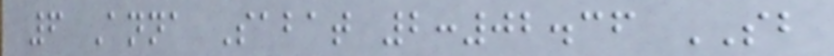6 Anna Sabat 2:02.36 SB
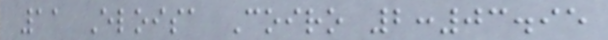11 Eloisa Coiro 2:03.95
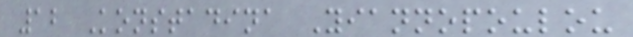12 Konstadina Yiannopoulou
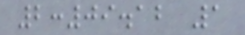2:09.12 1
